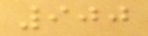900
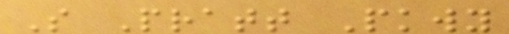S Pratt Pkwy
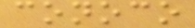conoco
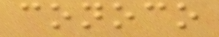conoco
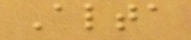Alta
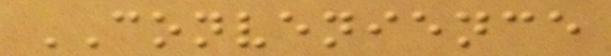CONVENIENCE
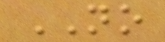NO
